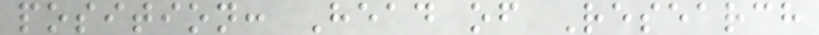position: Head of Research
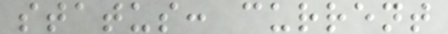status: current
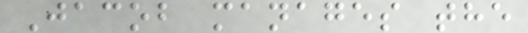Jacob manages the
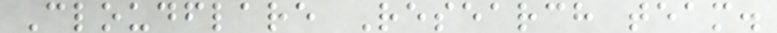Cloudflare Research team.
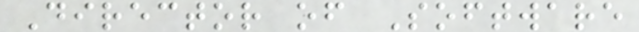Director of Software
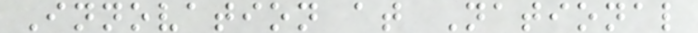Innovation at National
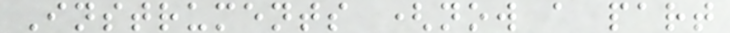Instruments (now a part
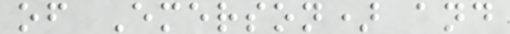of Emerson) and
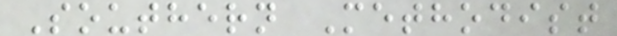Southern Methodist
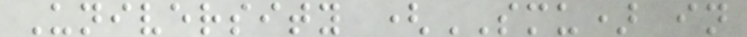University (SMU) in
